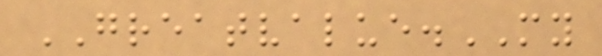GREATVALUE.MY
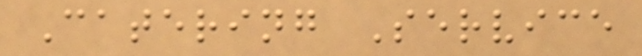Catering Service
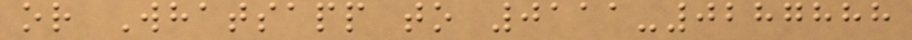or Whatsapp to 0111-0287888
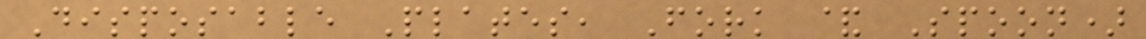Disposable Plates, Fork & Spoon)
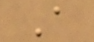A
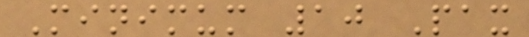Minimum 10 Pax
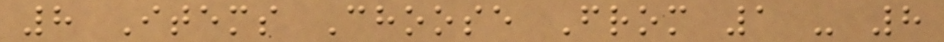8 Items Choose From 1 - 8
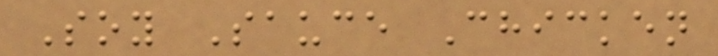Soy Sauce Chicken
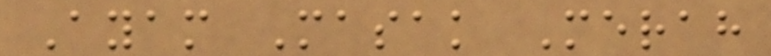Ayam Masak Merah
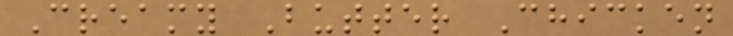Creamy Butter Chicken
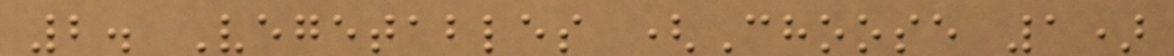2. Vegetables (Choose 1)
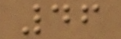46
